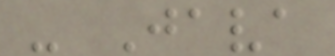- Java
